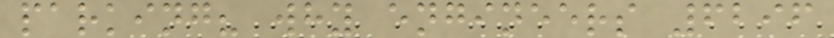parking? why engineers 6296
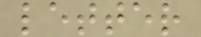letter
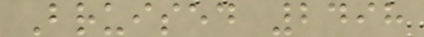Bruised 2498
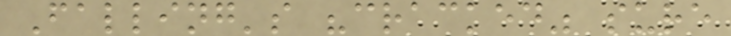Falling's "cracked" sure
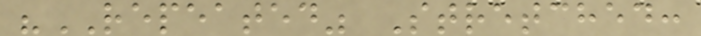"REPEATED" Stretched:
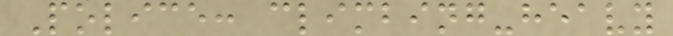Police: climbing-heavy
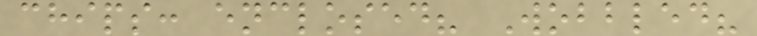chips: enclosed? Wobbled?
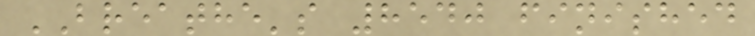BREATHE's 8540 finished
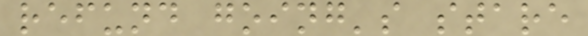refund going's stare
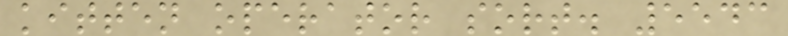kitten operator sort. 5543
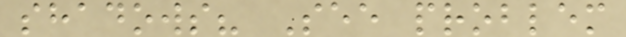shadows? See problem
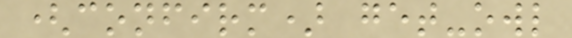(confirm) get-owl
